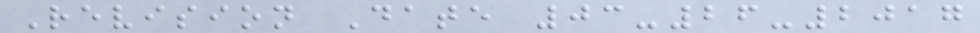Revision Date 03-26-2017
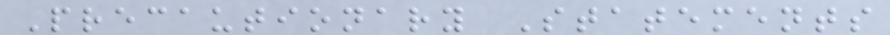Precautionary Statements
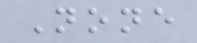None
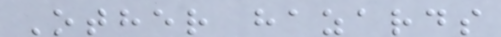Other hazards
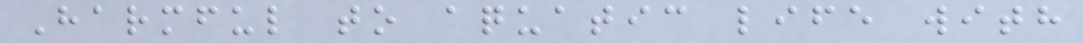Harmful to aquatic life with
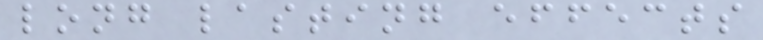long lasting effects
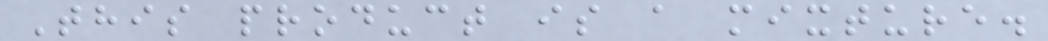This product is a mixture.
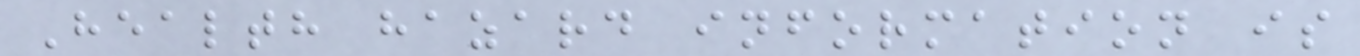Health hazard information is
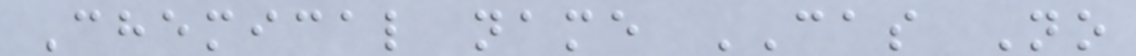Chemical name CAS No
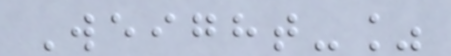Weight-%
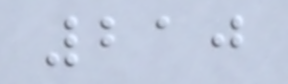210
